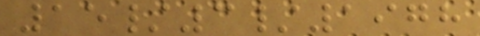15/3/1978
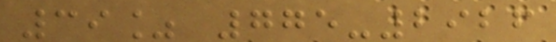39% 775-2926
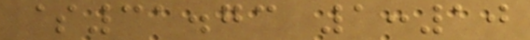$31.73 1:10
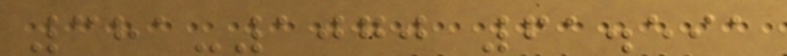381-1070 61.591
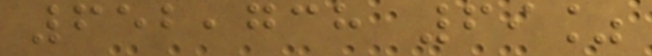652,738 69%
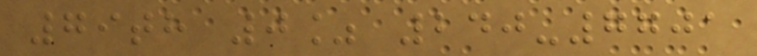79th 0% 240-7701
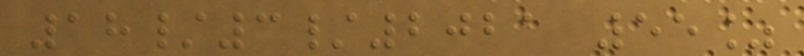18/3/2021 55%
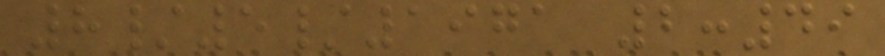8/5/1971 2:49
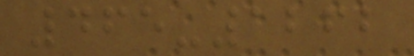465-1262
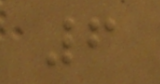6
